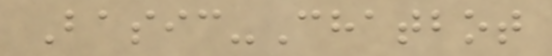Basic-Chatbot
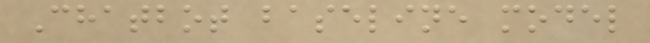Chatbot baseline model
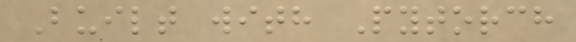Built with Pytorch
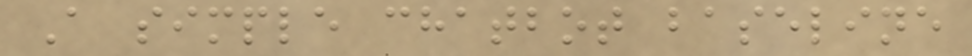A simple chatbot baseline
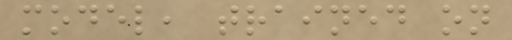model, trained on
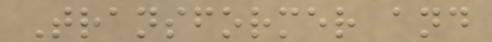Transformer and
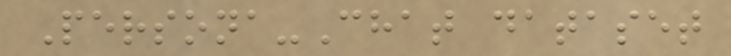Persona-Chat dataset
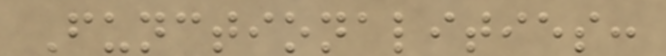Functionalities:
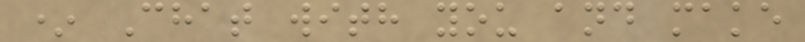* Chat with you and make
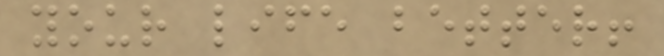your life better!
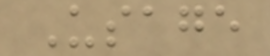Usage
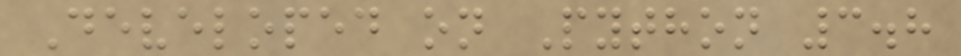Developed on Python 3.8
